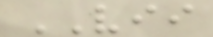VII
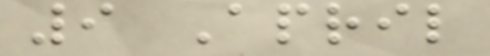9 April
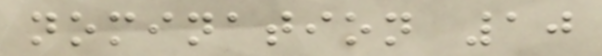nomination 10
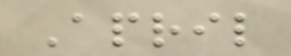April
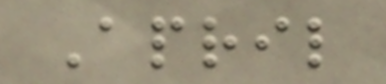April
